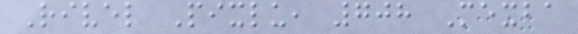Rivel Pixlu, 708 Mexba
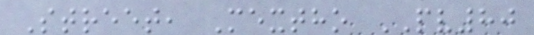Street, Mextho PV80
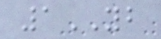1YB
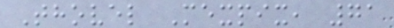Thovel Mexpix, 71
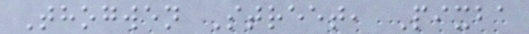Thogwen Street, Pixba
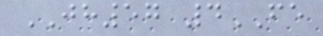JH57 4FE
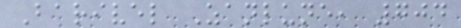Barivel Zanlune, 704
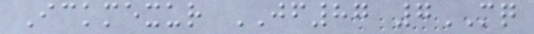Ickmexur JF87 7MQ
